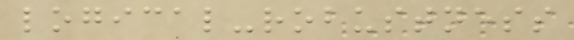logical-robustness
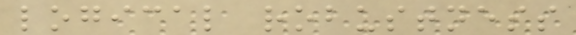logical robustness
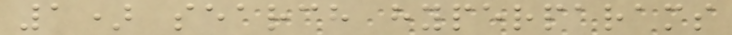1) search hyperparams
